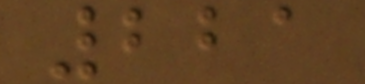221
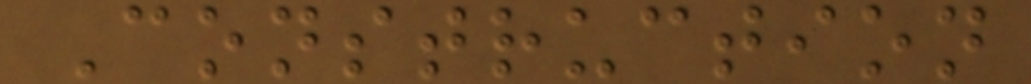Construction
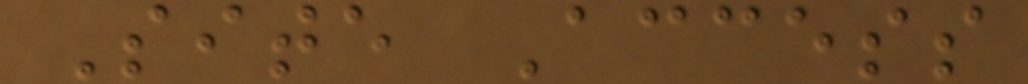Site Access
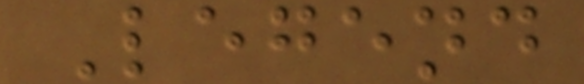Legend
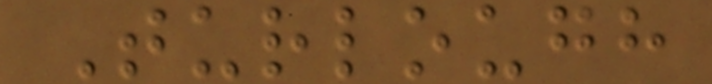Turlough
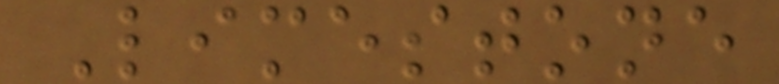Limestone
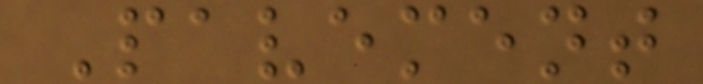Pavement
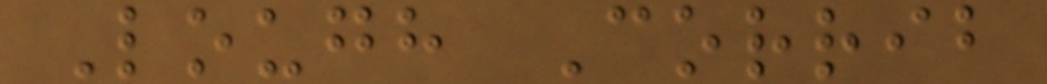Lough Corrib
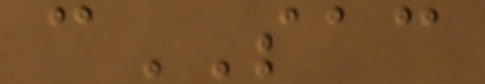cSAC
